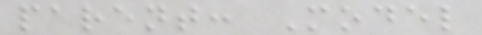parent: Model
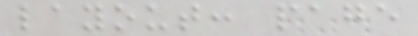layout: page
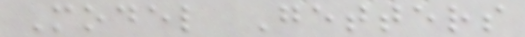Model Getters
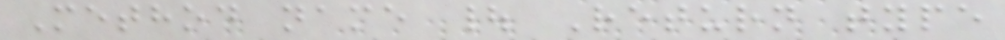Method name | Return type
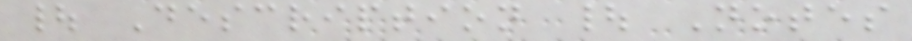| Description | Notes
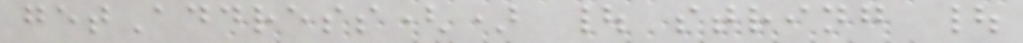getAddress() | string |
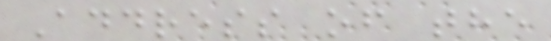Address of the
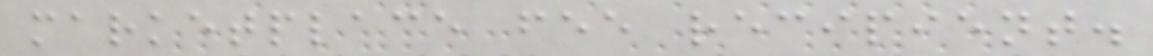marketplace fee recipient.
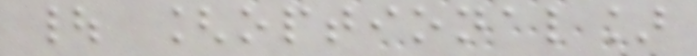| [optional]
